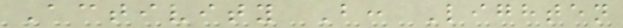Activity B: Lighten
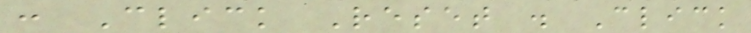: Click Reset . Click
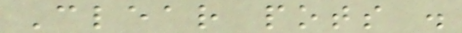Clear pots .
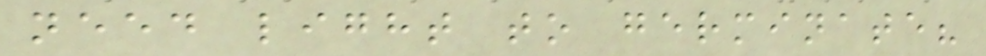need light to germinate?
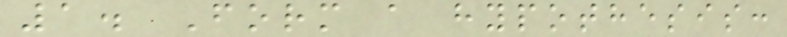1. Form a hypothesis:
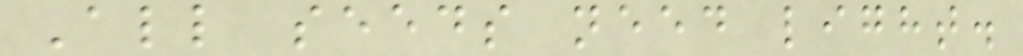All seeds need light.
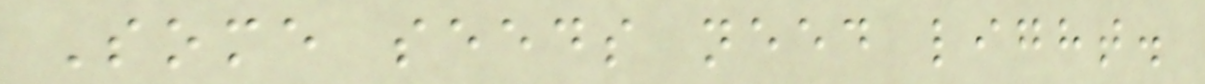Some seeds need light.
